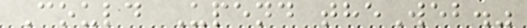Could Upend theWeb."
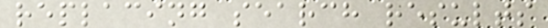replacing search results
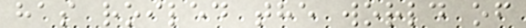has roiled the world of
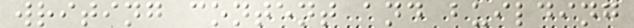writing content and building
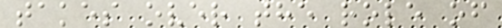takes over the role of
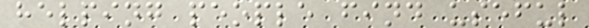helping people find useful
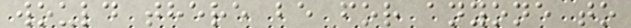would there be for anyone to
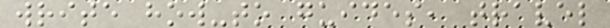write how-to guides, travel
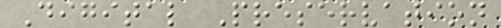Digital Preservation
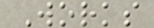Works
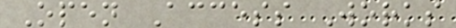Open Access Works
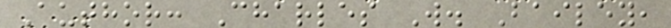Author: Charles W. Bailey,
